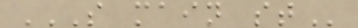S MAIN ST
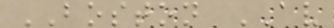BOSTON AV
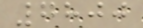7800
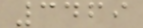3469
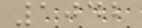1042
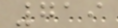719
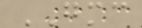GMC
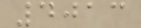4013
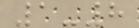1-8
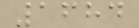1684
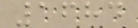1684
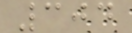304
